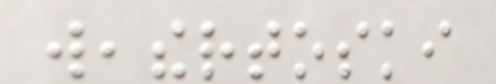weathertoski
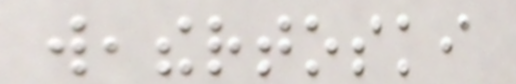weathertoski
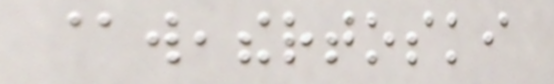@weathertoski
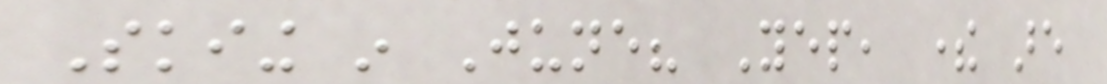Skiing in June? Yep, there are
